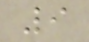9
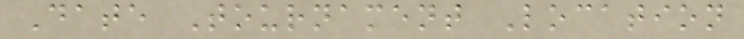Date Tournament Location
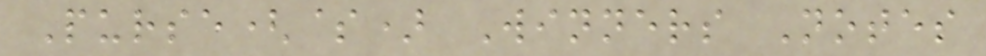Purse($) Winners Notes
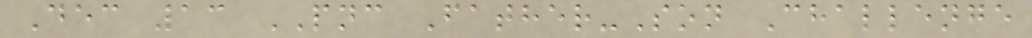Dec 13 PNC Father-Son Challenge
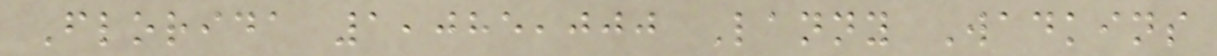Florida 1,085,000 Lanny Wadkins
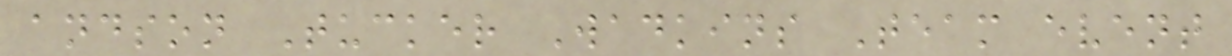andson Tucker Wadkins Team event
